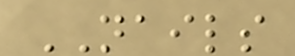NAILS
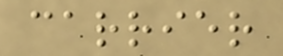carrier
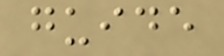guide
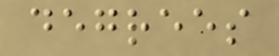degrees
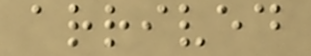arrived
